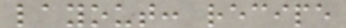layout: recipe
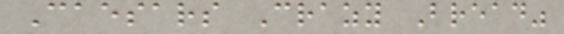Caesars Crazy Bread"
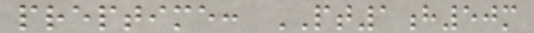preptime: PT1h50m
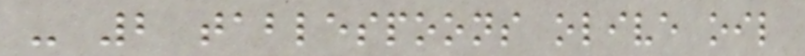- 2 tablespoons olive oil
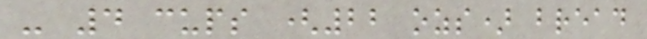- 4 cups (22 ozs) bread
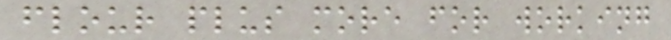flour plus more for working
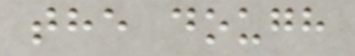the dough
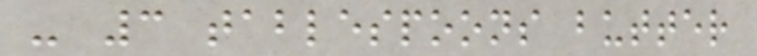- 3 tablespoons butter
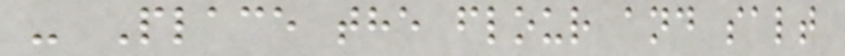- Place the flour and salt
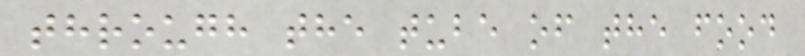through the tube of the food
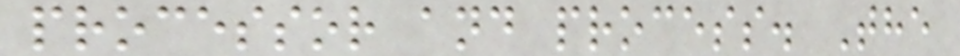processor and process. The
